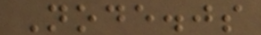Node.js
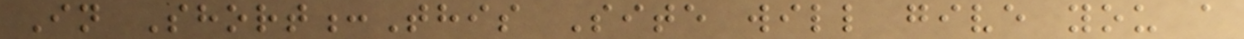In Short:This Site will give you a
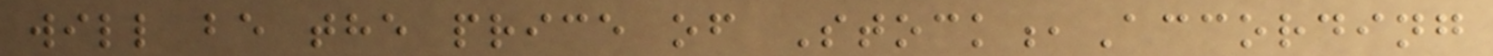will be the price of Stock,According
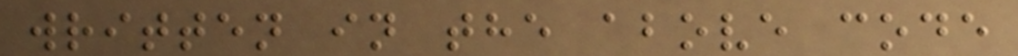written in the above code
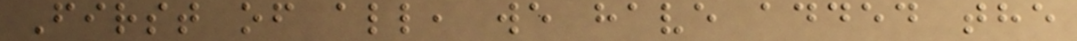First of all, we have added the
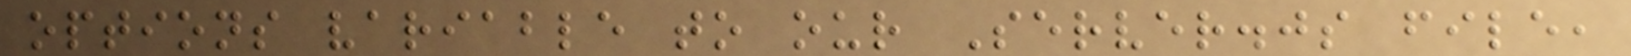options variable to our Server.js file,
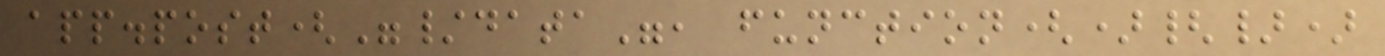app.post("/data", function(){})
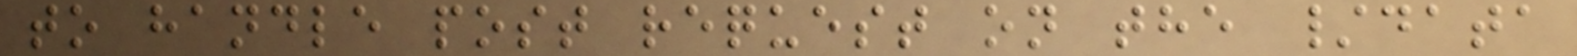to handle post request on the /data
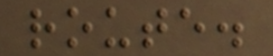route.
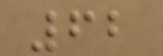62
